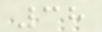38
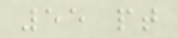55 pt
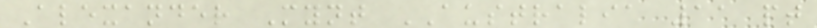Alexander Mynt AUSTRALIA 11 pt
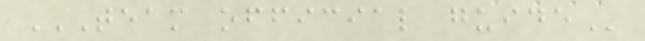TEAM OFFICIAL GUIDE
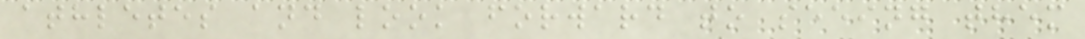athletes and look forward to seeing them
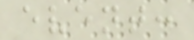event:
